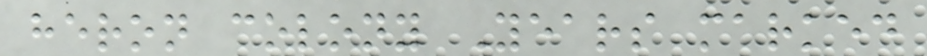heron colony Years marked
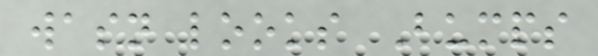wasn looks Bumps
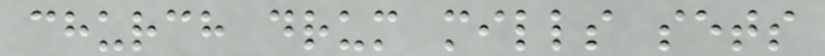church drum mills sets
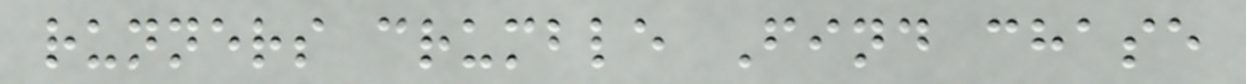runners crumble Find chase
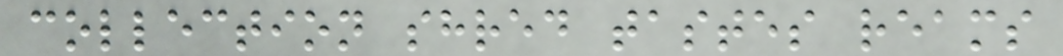collection shred tastes reams
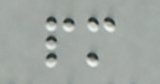pm
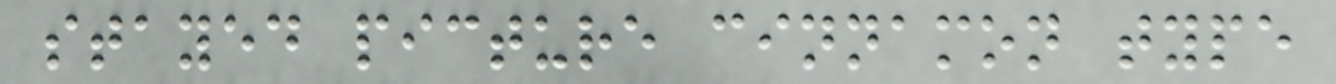stayed picture cinnamon type
